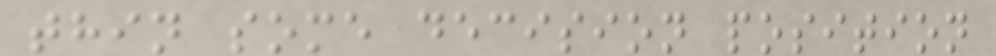thin some decision position
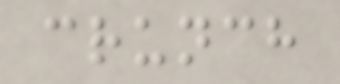crunch
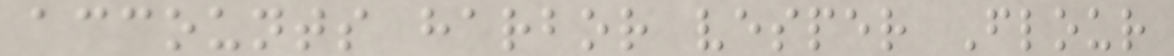accounts harbor vesper Flour
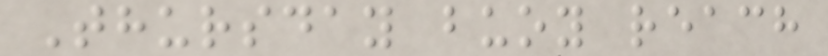Thursday buoy reach
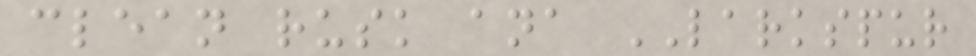clean rusk ana LARKSPUR
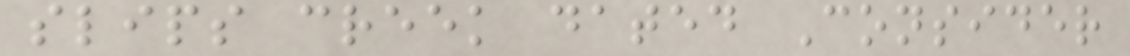slips creek dated Consider
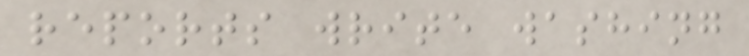reports write washing
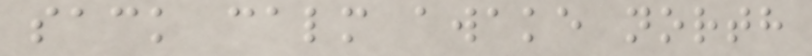sack calm awake north
